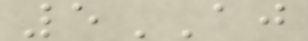5AJ
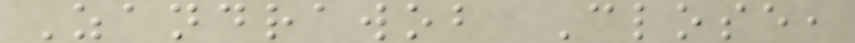Zandrawob Close,
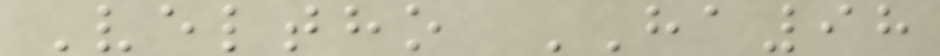Veltho HA98
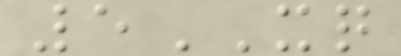5XQ
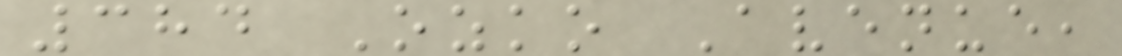384 Ozko Avenue,
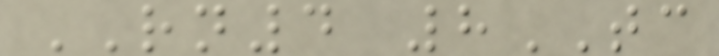RN4 8TC
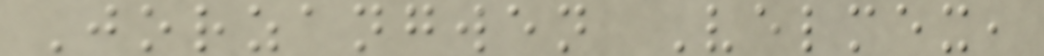Jorzangwen Velmex,
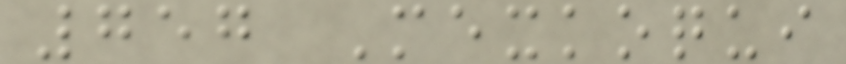757 Mexkoqui
